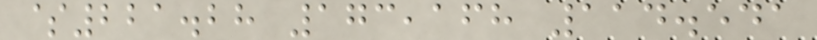$221.28 173,168 114.541
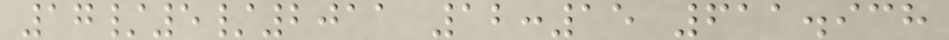17/5/2011 12:15 611.938
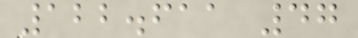122.611 47
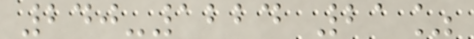240-1224 21%
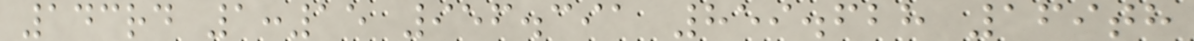143rd 1:15 956.391 859.628 169th
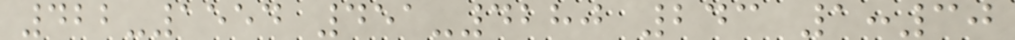422-1554 451-4280 243 1:30
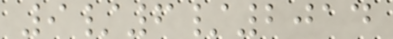9/6/2014
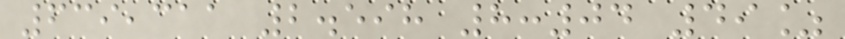639,311 2.598 8:04 49%
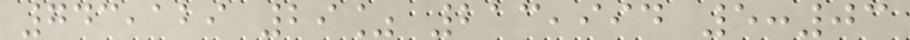743,129 29% 213,994 5:03
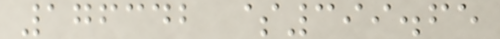176342 $399.65
